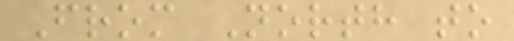From North to
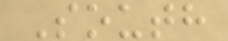South
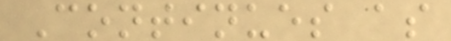Continues as
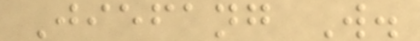Jiefang W.
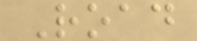Road
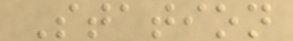Station
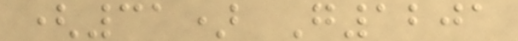(31) G1201
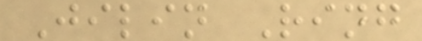Jilin Ring
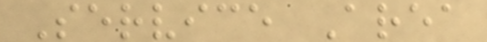Service Area
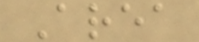Area
